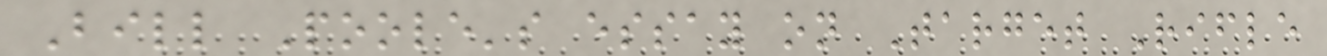Bill Poole's essay on Target Rifle
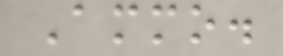Ammo.
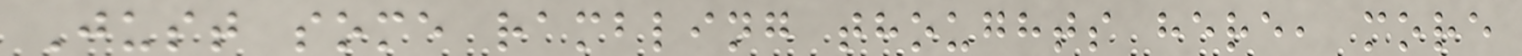Just some rambling thoughts here, more
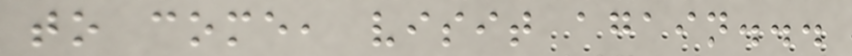to come, visit again...
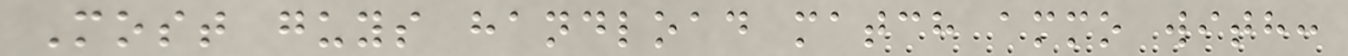Most guys handload match ammo with:
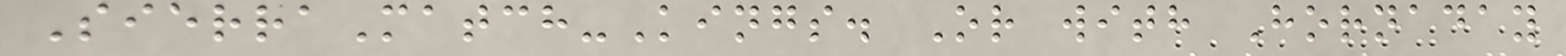SierraMatch-Kings. Or with Hornaday
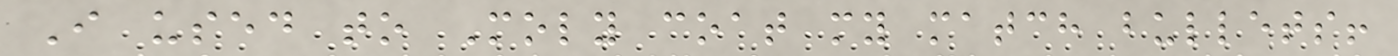I used to Moly coat my match bullets!
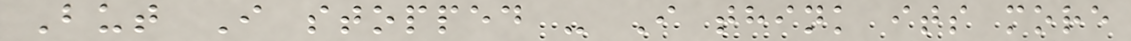But I stopped - I think its more
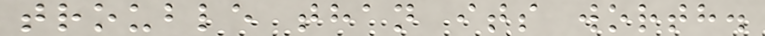trouble than its worth.
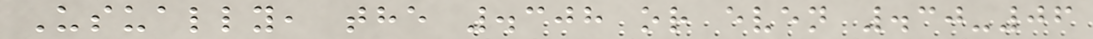Usually, the .308 or even .30-06
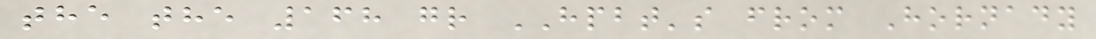the the 168 gr HPBT's from Hornady
